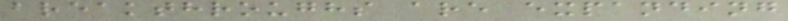breakthroughs are expanding
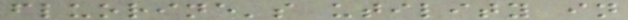fluorine's utility in
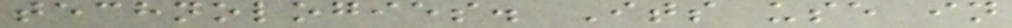technologies. Its use in
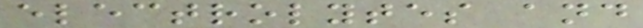electrolytes and
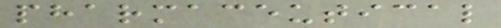pharmaceutical
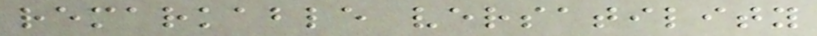remarkable versatility
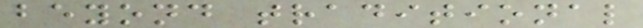beyond traditional
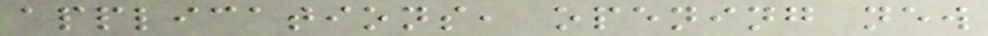applications, opening new
